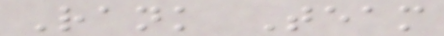Rank Team
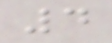4
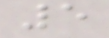5
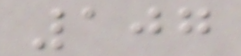107
